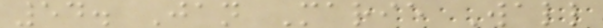54. Jan Marie Wall
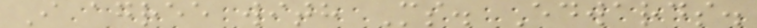I agree with Ms. Edwards.
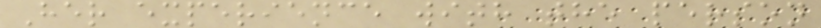Her experience with the person
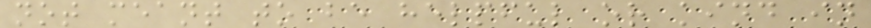not meant to be helpful or kind in
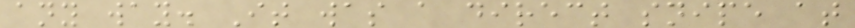any way. It was a direct snipe at
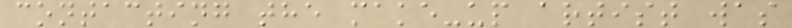contacting the make-up artist was
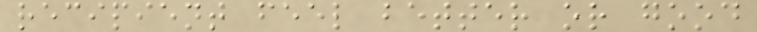recipient feel better or good
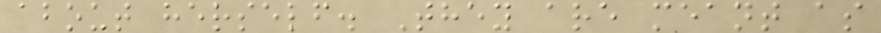about herself. They are meant as
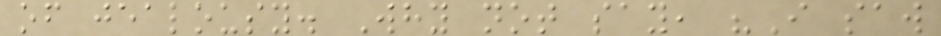of jealousy. Why not say, "I saw
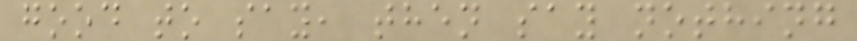good to say, then say nothing
